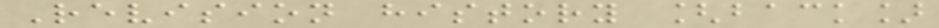Revision history [back]
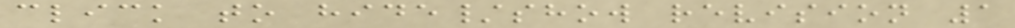click to hide/show revision 1
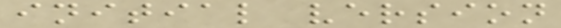initial version
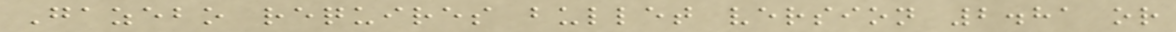Gazebo requires bullet version 2.81 or
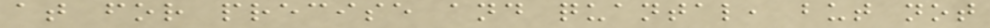at for precise and quantal, but not
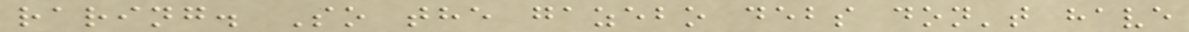raring. So the gazebo debs don't have
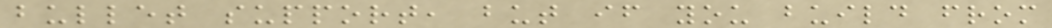bullet support, but if you build from
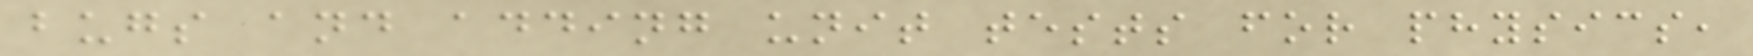bugs and adding unit tests for physics,
